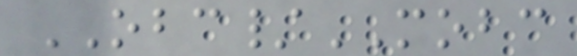OBC/MOBC
